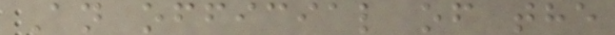An official of the
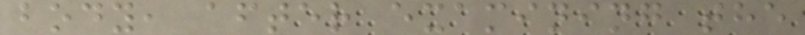body, after examining the
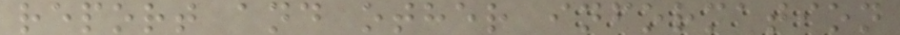report and other information
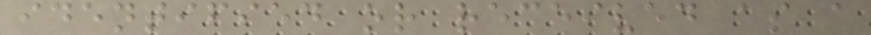identified or received as a
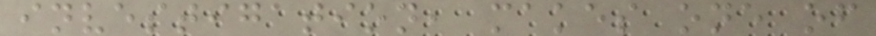investigation, makes one of
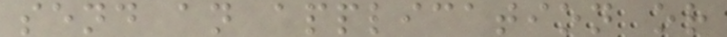send an application or
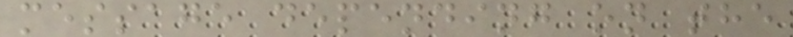message depending on the
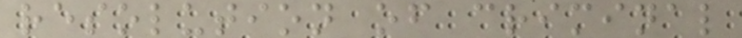resolution of criminal
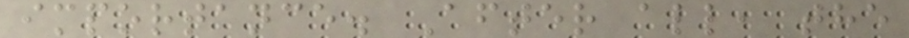importance. After all, the
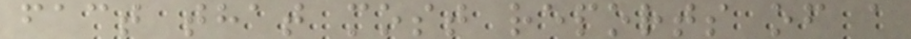fact that most reports of a
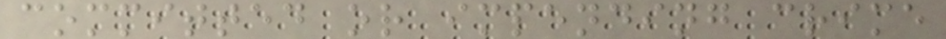committed or impending crime
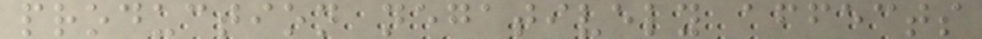production negatively affects
